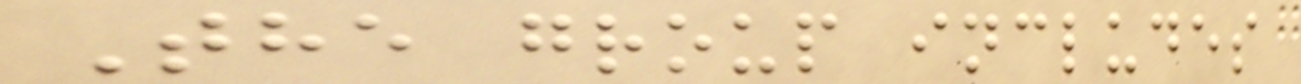The group includes
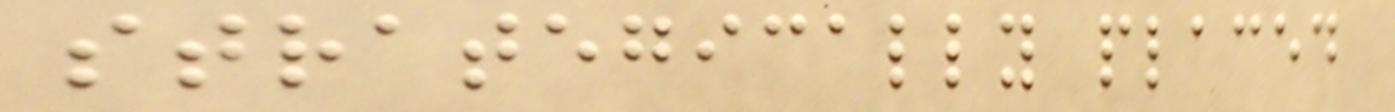strategically placed
